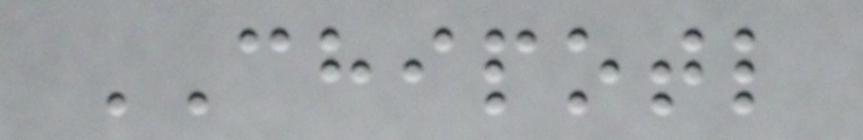CHIPOTL
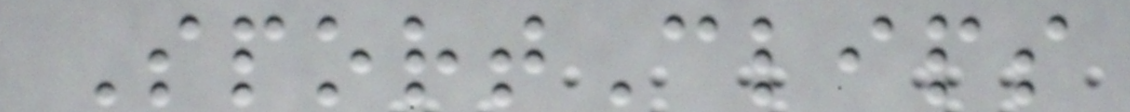SportClips
